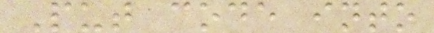Put code into
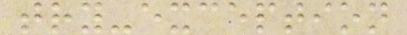try-exception
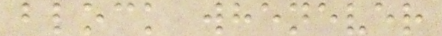block whenever
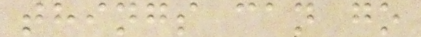things can go
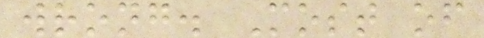wrong. Most of
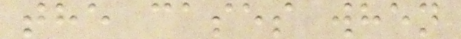the cases when
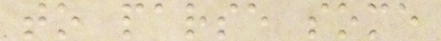to parse some
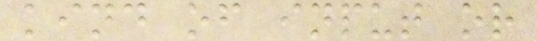kind of input or
